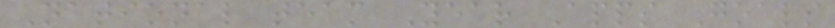National team Year Apps Goals
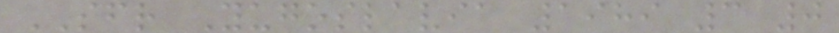SFR Yugoslavia 1989 3 0
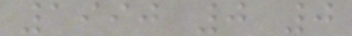1990 0 0
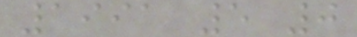1991 5 0
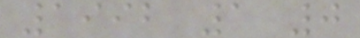1992 1 0
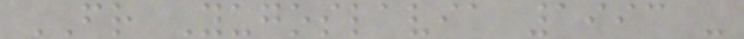FR Yugoslavia 1993 -
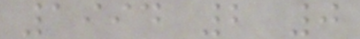1994 2 0
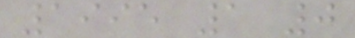1995 1 0
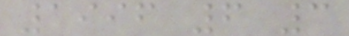1996 6 3
